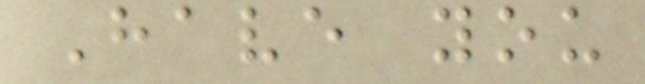Have you
